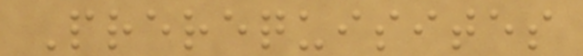Prerequisites
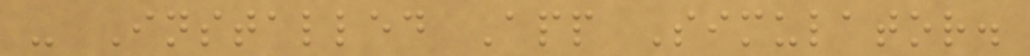- Installed App Simulator.
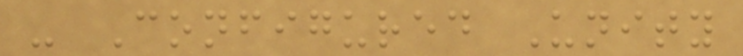- Configured Unity
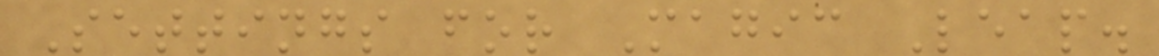Settings for Magic Leap.
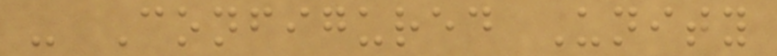- Configured Unity
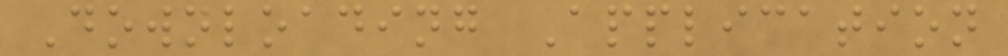Downloading Application
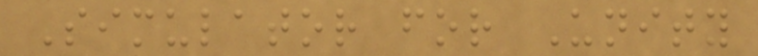Simulator for Unity
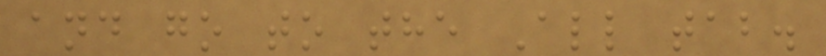and go to the All tab.
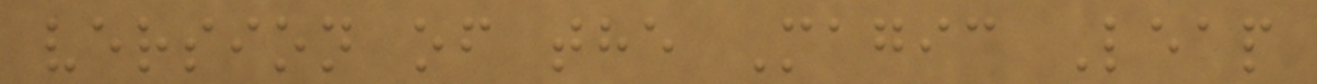version of the Magic Leap
